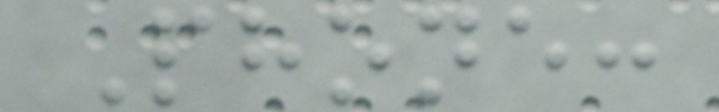Phone:
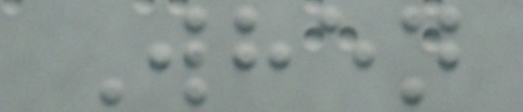When
